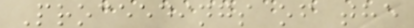Proceedings of the
